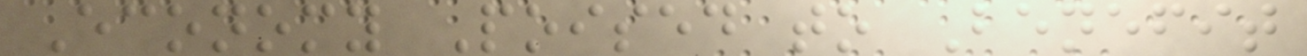Economy Poised to Benefit
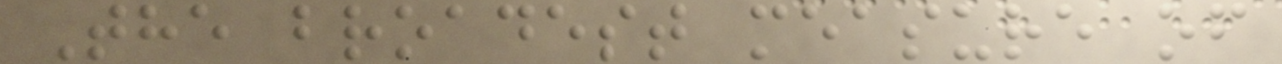The broadest measure of
